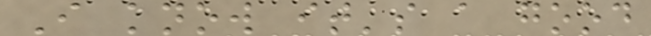I know it's a good
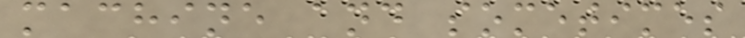machine and sometimes
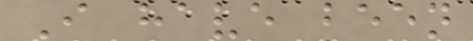I have been
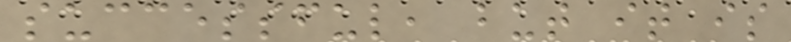successful, but it is
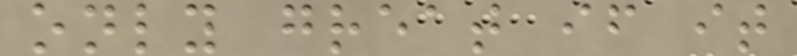only great if it
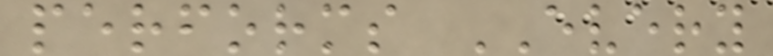performs EVERY
